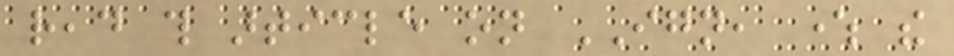read this article on IGN, where the
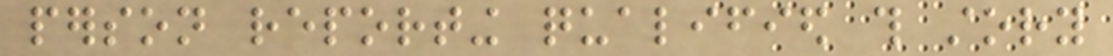person reporting qualified this story
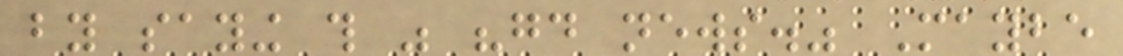by saying this was "good news." Maybe
